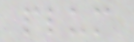plum
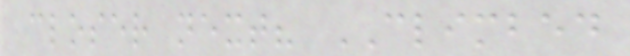closer next? CLIMBED
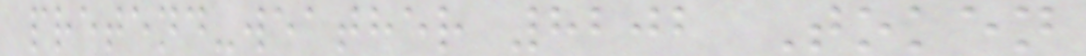pretend-weather 8202 Token
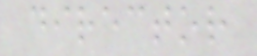director
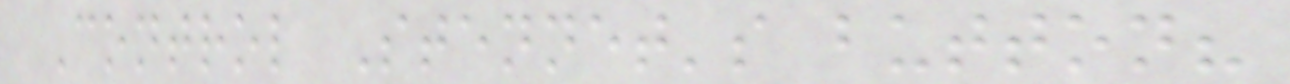Control Stennet's button?
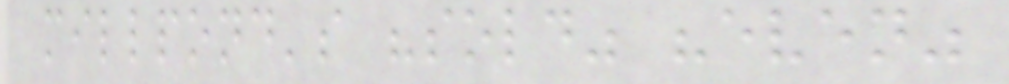millpond's "sold" "even"
